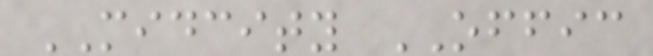MIDCITY OFFIC
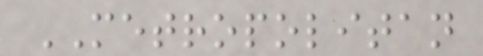METROPOLITAN
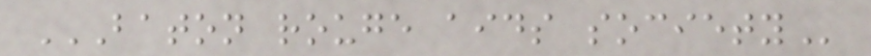BATON ROUGE AIDS SOCIETY
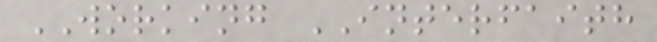WORKING INTERFAITH
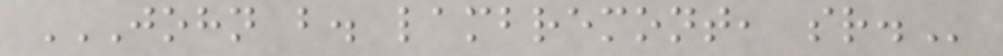JOHN B. LAMBREMONT, SR.
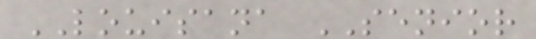LOUISANA SENIOR
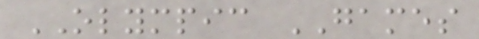OLYMPIC GAMES
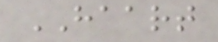HAART
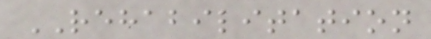REHABILITATION
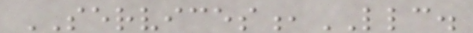SERVICES,LLC.
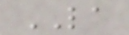LA
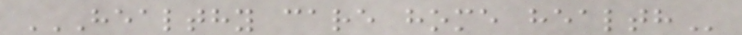HEALTHY CARE HOME HEALTH
